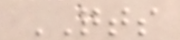QTS
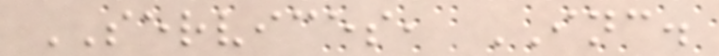SERVICES, INC.
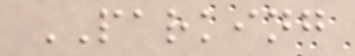PARKING
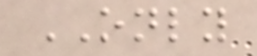ONLY
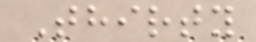Thirty
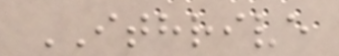ITHRIVE
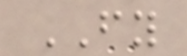FY
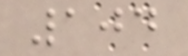104
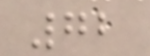72
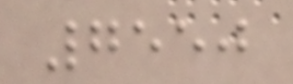7550
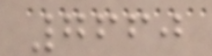7660
